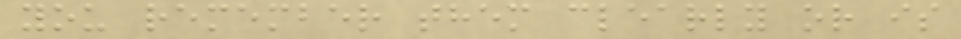you remember them clearly or is
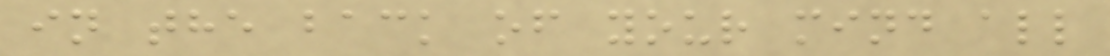in the back of your mind all
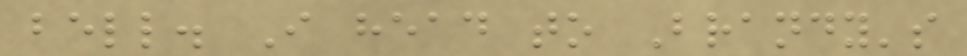bell. I head to Brandy's
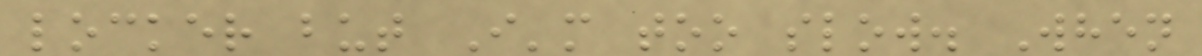locker but I'm too slow. When
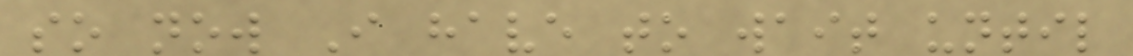so now I have to wait until
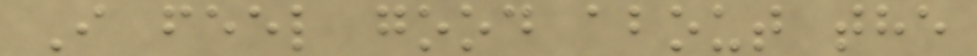I feel good about the
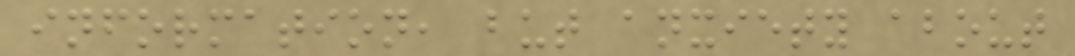information, but anxiety about
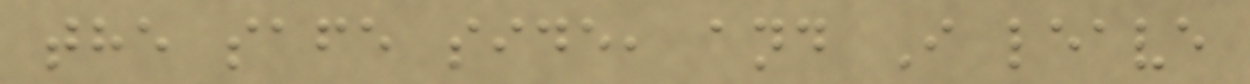the safe side, and I leave
